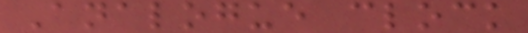Analogue clock
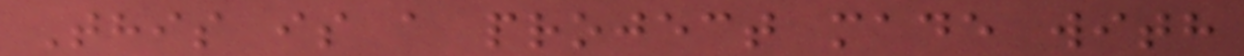This is a project made with
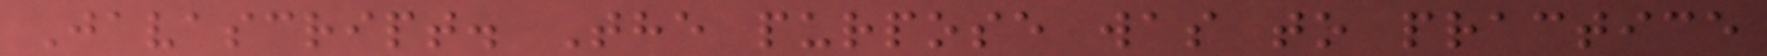Javascript. The purpose was to practice
